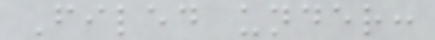Filed under:
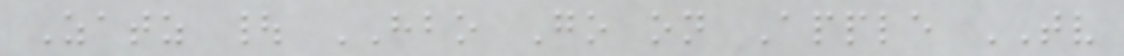Zatz | HBO Go on Apple TV
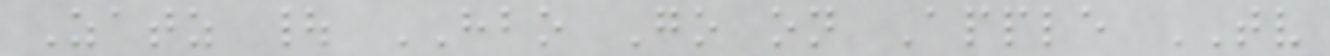Zatz | HBO Go on Apple TV
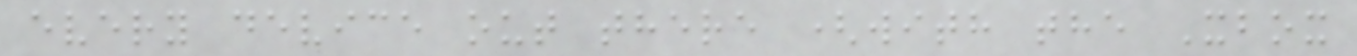every device out there (with the Xbox
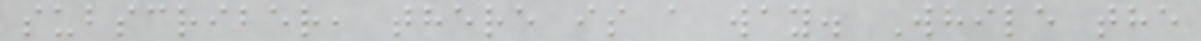subscriber, there is a way. While the
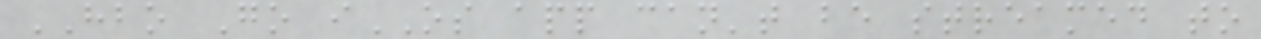HBO Go iOS app can't be streamed to
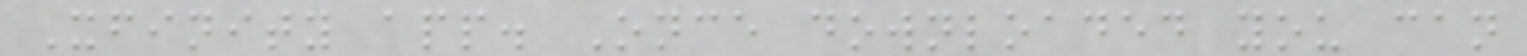Xfinity app. Once downloaded you can
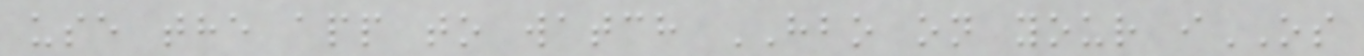use the app to watch HBO on your iOS
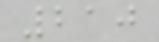210
